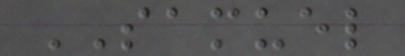SAMUEL
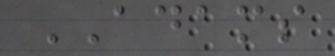ADAMS
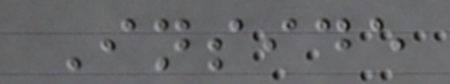Inside
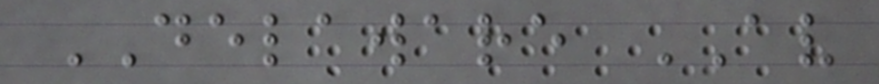DELAWARE AV
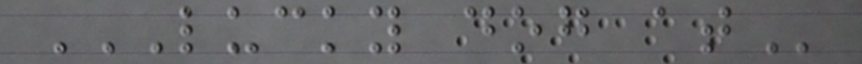LUCKY DOG AT
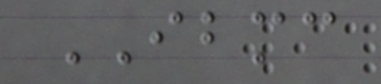IBMC
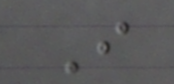I
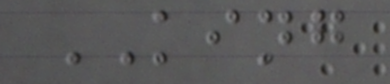KING
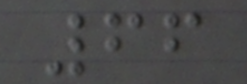66
